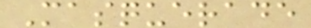Masquerade
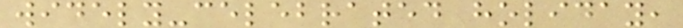widely-celebrated holiday,
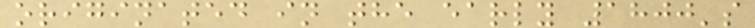originated in the early 1800's
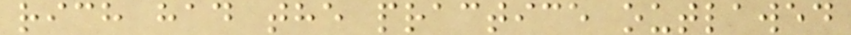rich had the practice outlawed
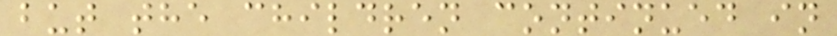but the children continued in
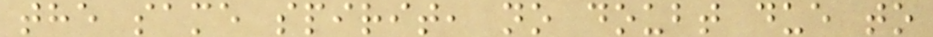the same spirit, no doubt due to
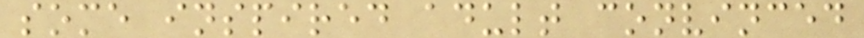some inspired adult convinced
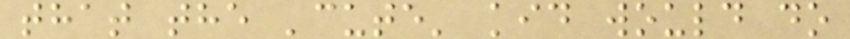that the 'cute' kid would do
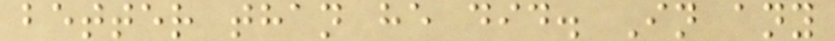better than he did. In any
